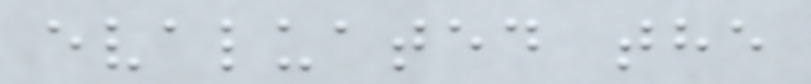evaluated the
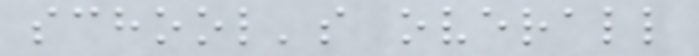school's overall
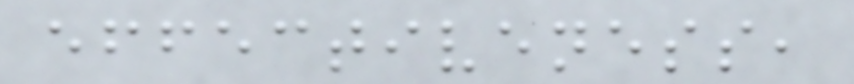effectiveness,
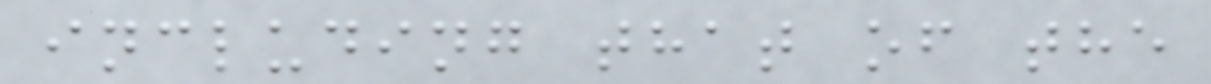including that of the
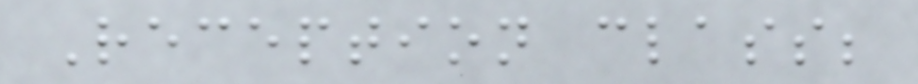Reception class;
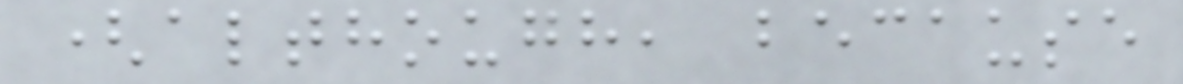(although, because
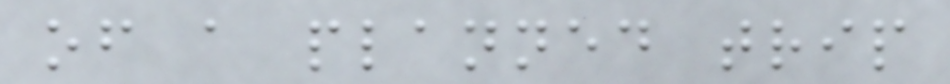of a planned trip
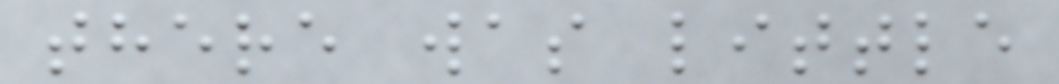there was little
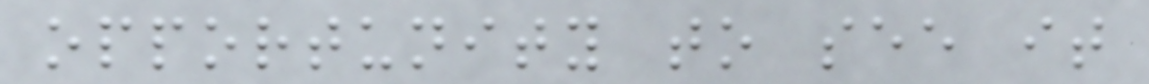opportunity to see it
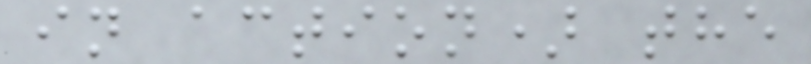in action) the
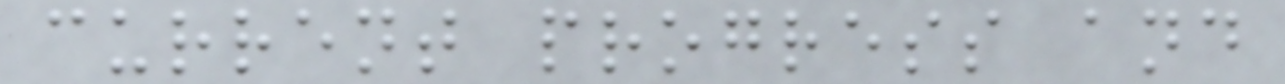current progress and
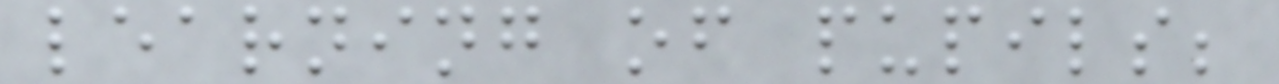learning of pupils;
